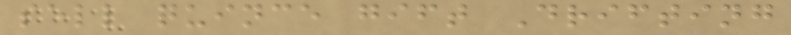sell quince gift Drifting
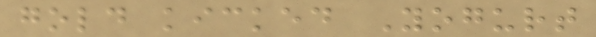gold kicked Yogurt
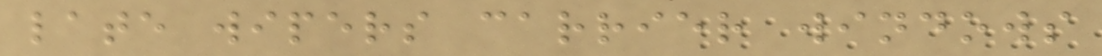late wipers carrier windows
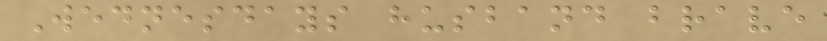Wednesdays husband brave
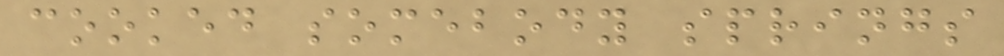cooked somebody springs
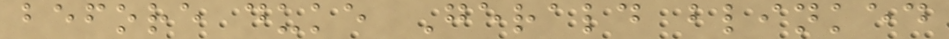before duke Gerald blinked
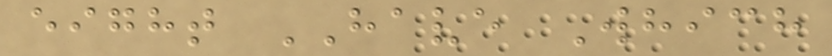eight HAVE Which
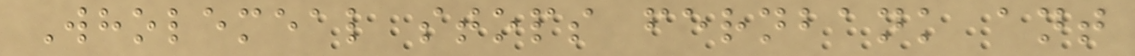Wholemeal stops fernbank ant
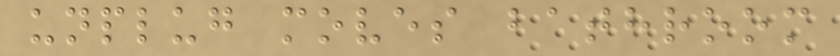unplug moves bathroom
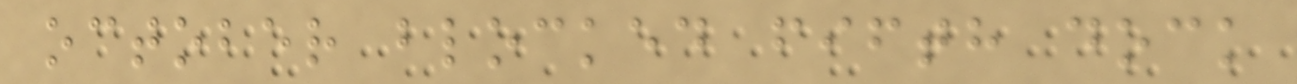october blocked fifth dock
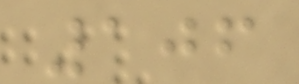106
